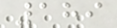189
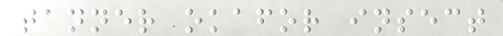tanner okafor insect
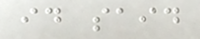id said
